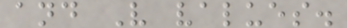and V values.
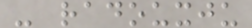- radouxju
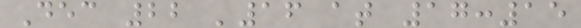Dec 22 '16 at 17:15
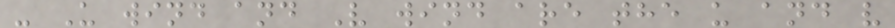- U wind and V wind are the u and v
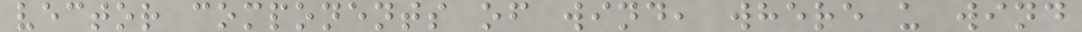vector components of wind, where u wind
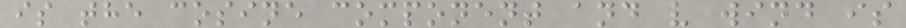is the cosine component and v wind is
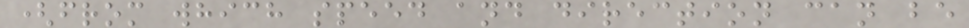(from which speed and direction can be
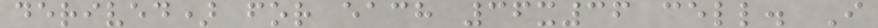derived) for each 36x36 cell. I
